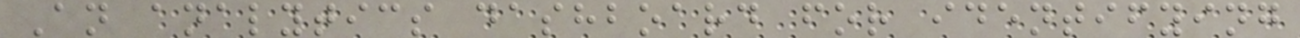An analytics dashboard for identifying
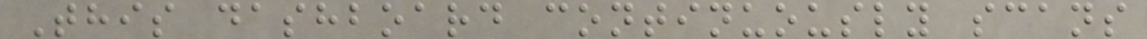This dashboard continuously scans
